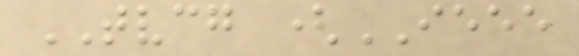TVCG (IEEE
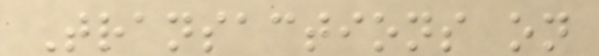Transactions on
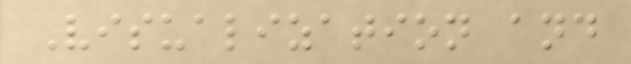Visualization and
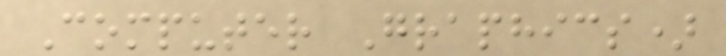Computer Graphics)
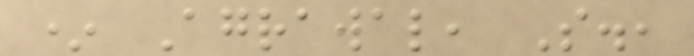* Agrawal, S.,
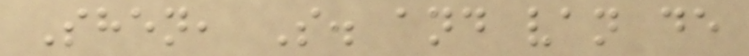Shen, S. and van de
